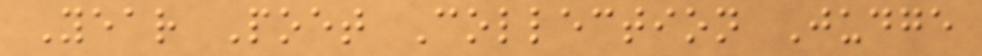Year Poet Collection Judge
